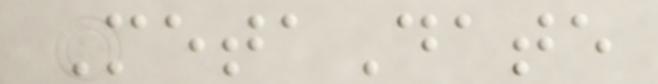MetaDate
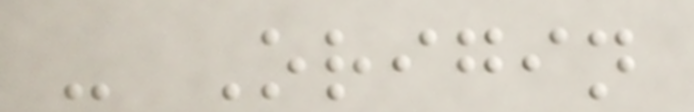- Origin
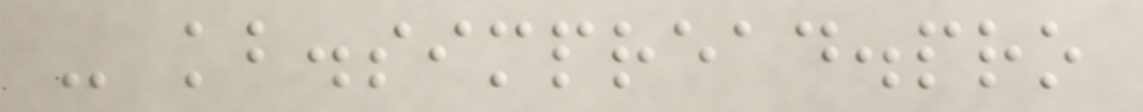- kb.simpread.pro
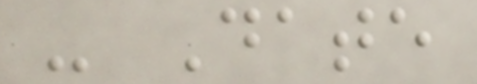- Date
